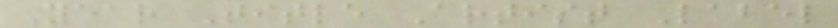Year Title Artist Label
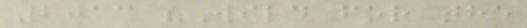2013 "Wild for the
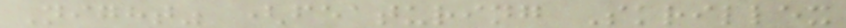Night" (featuring Skrillex
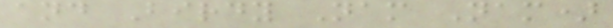and Birdy Nam Nam)
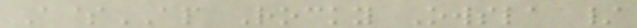A$AP Rocky Owsla /
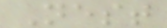Nest
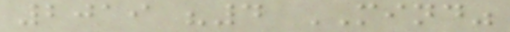2019 "4 MIND"
